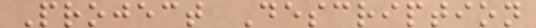Project Description
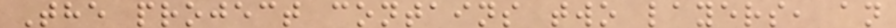The project contains two layers, an
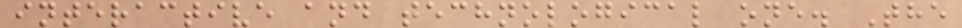interactive and technological one. The
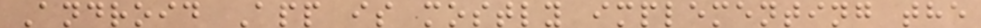Android App is mostly implementing the
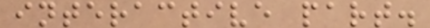interactive part.
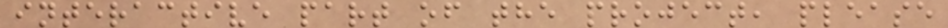interactive part of the project, please
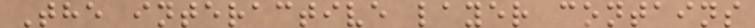The interactive layer contains
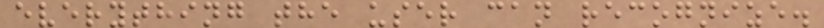everything the user can recognize.
